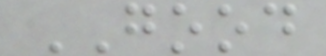GOOD
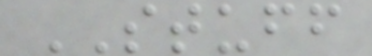STUFF
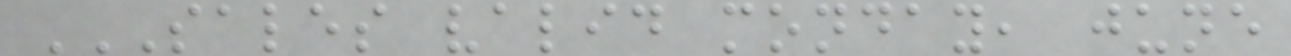SALES VALID MONDAY, JUNE
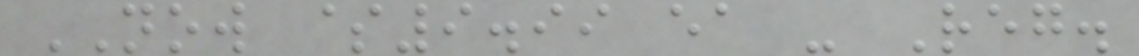NOW $9.99 ea - Reg.
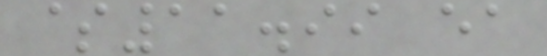$11.99 ea
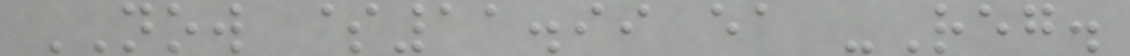NOW $11.99 ea -Reg.
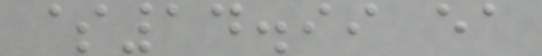$14.99 ea
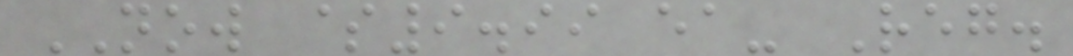NOW $9.99 ea- Reg.
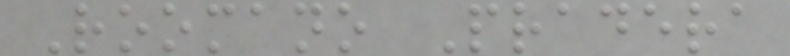Roomano Pradera
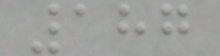187
